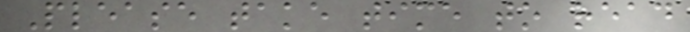Please take time to read
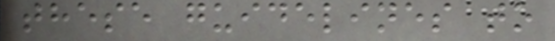these guidelines to
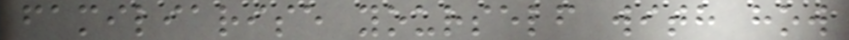familiarise yourself with how
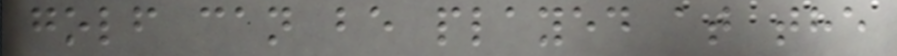golf can be played at the
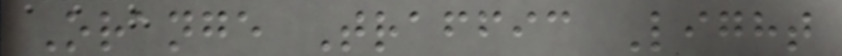Orange Traffic Light
